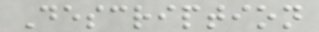Description
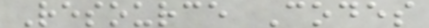Resource Codes
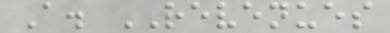A. REVENUES
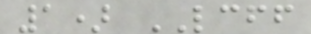1) LCFF
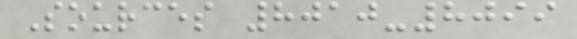Sources 8010-8099
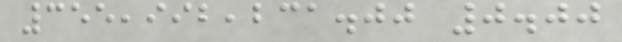355,992,231.00 0.00
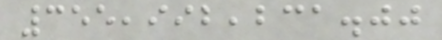355,992,231.00
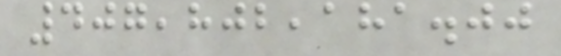407,802,181.00
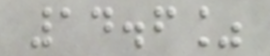14.6%
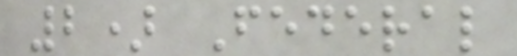2) Federal
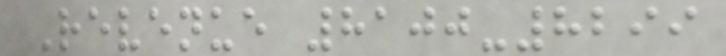Revenue 8100-8299
